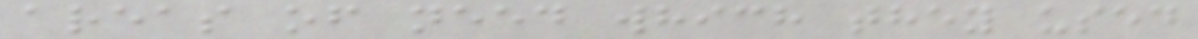areas of need which they used
